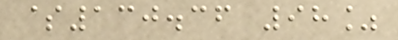$130.36 98%
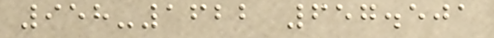958-1622 657.501
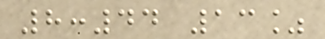8:44 13%
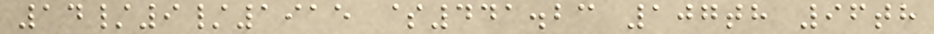14/9/1915 $441.23 107th 96th
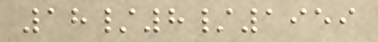18/8/1959
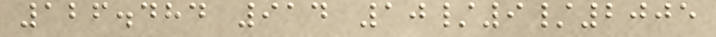126.484 914 10/9/2005
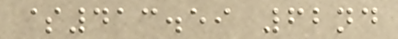$413.59 62nd
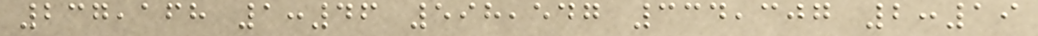237,168 1:46 598,547 334,307 2:19
